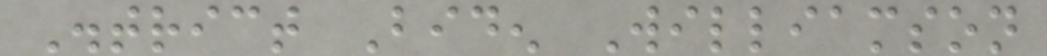District Biden Williamson
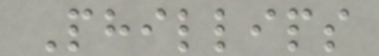Phillips
